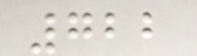722
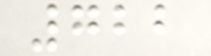722
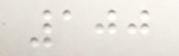100
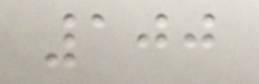100
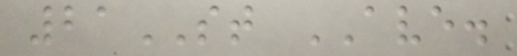21ST AVE.
